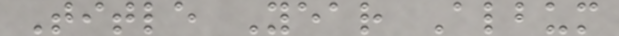Title Year Album
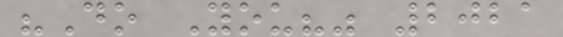"Do You?" 2021
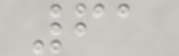61
